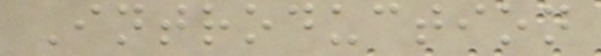Introduction
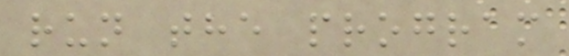run the program
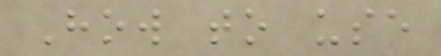How to use
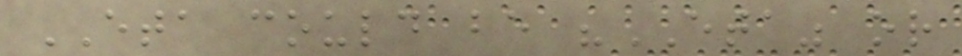ETA could be "ETA" or
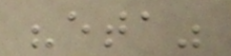"eta"
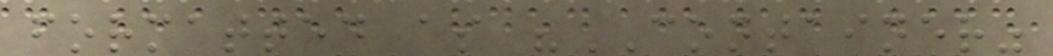formatted as "CONTAINER"
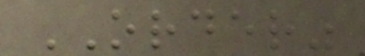ORDER"
